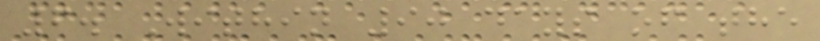6. Within 90 days of the
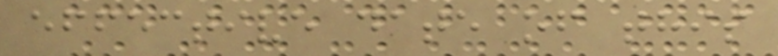effective date of this
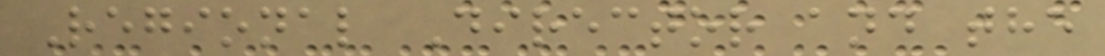Regional Director and the
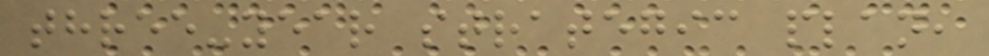three-year strategic plan,
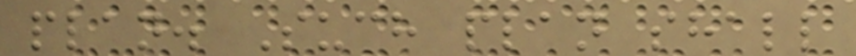plan. Such plan shall
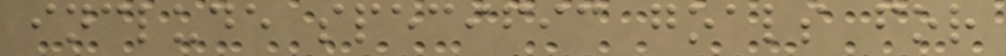include specific goals for
